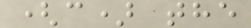(c) the
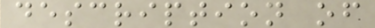description of
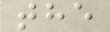the
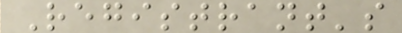Registrant's
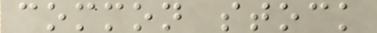common stock
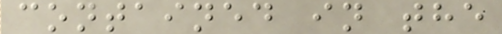contained in the
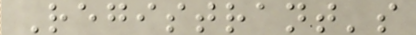Registrant's
